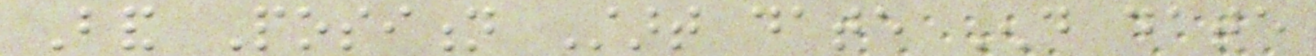Band Position Start date End date
